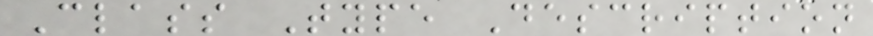Class Type Description
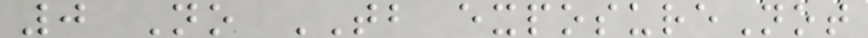0 No TB exposureNot
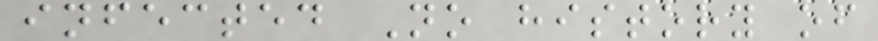infected No history of
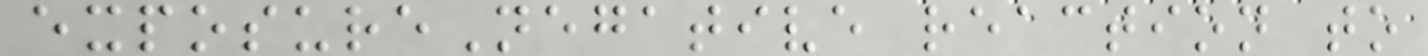exposureNegative reaction to
